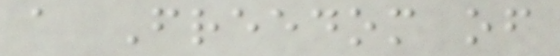a Freedom of
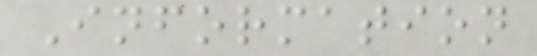Information
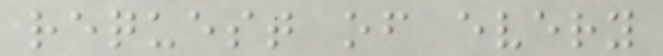request of every
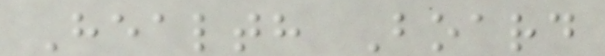Health Board
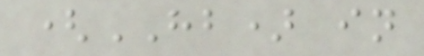(HB) in
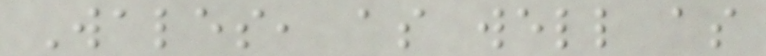Wales, as well as
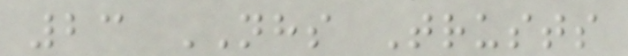23 NHS Trusts
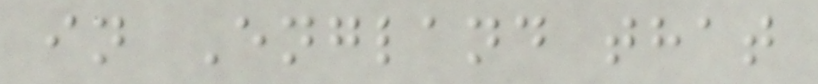in England that
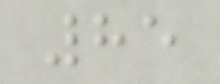85
